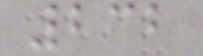232
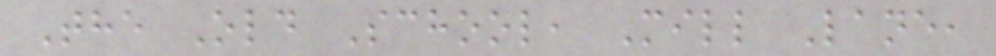The Old School, Mill Lane,
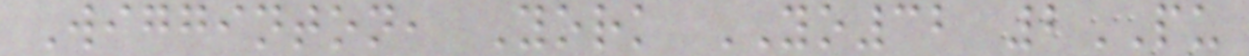Wigginton, York YO32 2PU
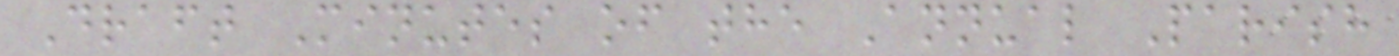Draft Minutes of the Annual Parish
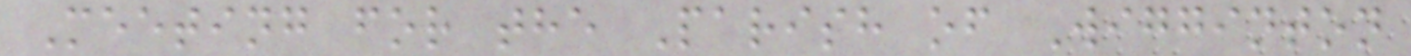Meeting for the Parish of Wigginton
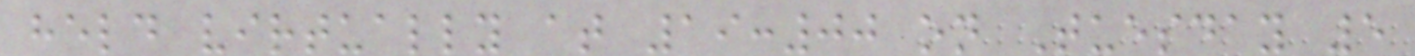held virtually at 19:00 on Tuesday 5
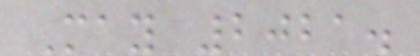May 2021.
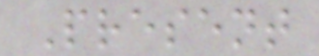Present
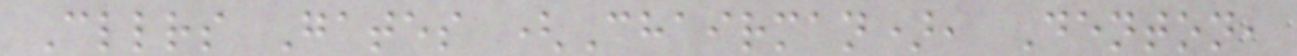Cllrs Gates (Chairman), Denton,
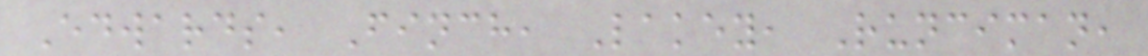Edwards, Finch, Lakey, Runciman,
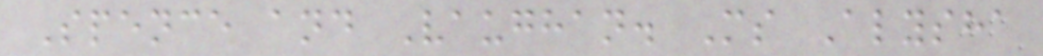Spence and Vaughan. Ms Alysha
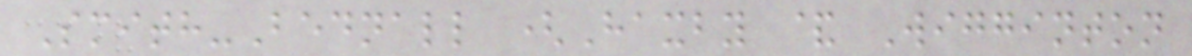Smith-Bednall (Haxby & Wigginton
